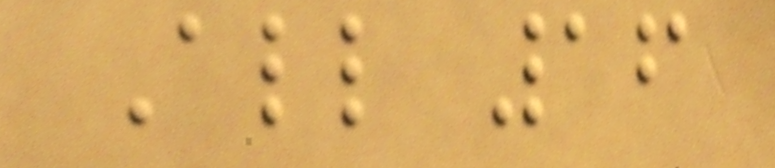All 16
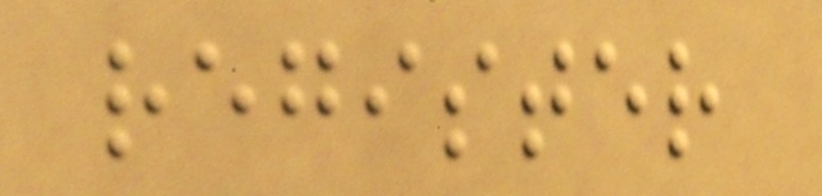register
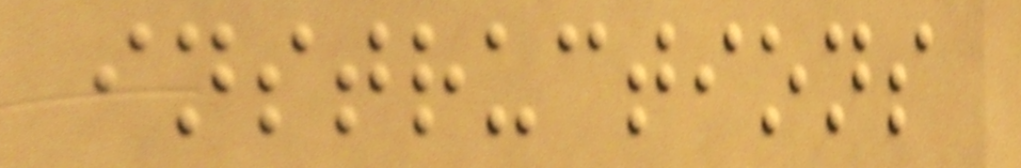instructions
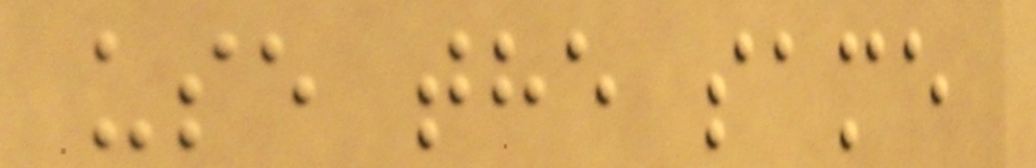use the same
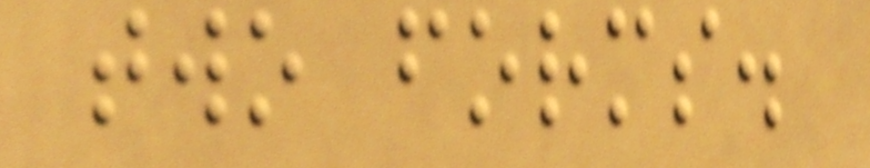two forms.
